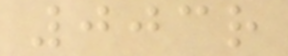003r
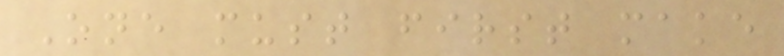One must first make
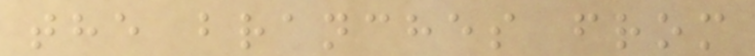the branches from
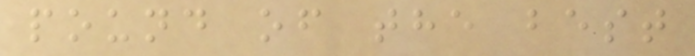pound of the best
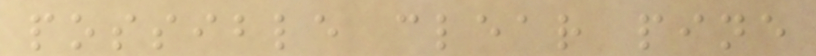possible clear pine
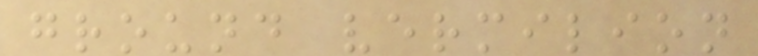ground vermilion
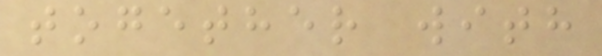together with
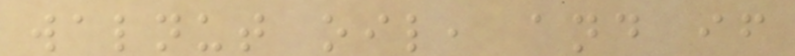walnut oil, and if
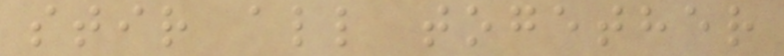stir all together
